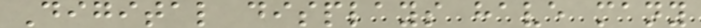Digital displays have many
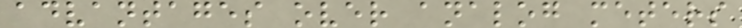advantages over analog meters
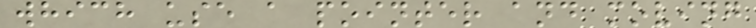which use a pointer and moving
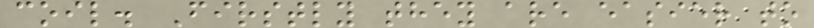coil. Firstly they are easier to
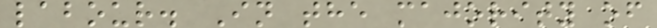labour. In the majority of
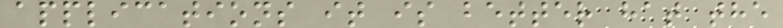applications it is better hat the
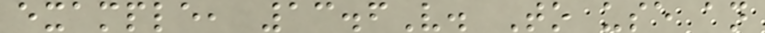example, 13.6V. To use an
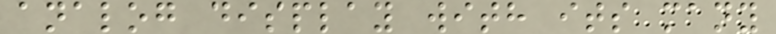analog display with its many
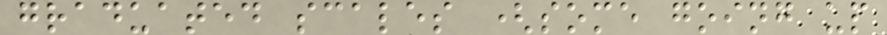graduated scales (some going up
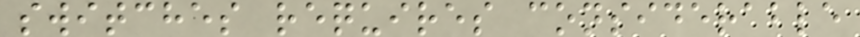switches requires considerable
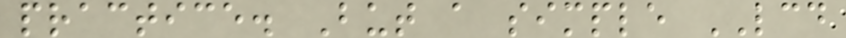practice. But a simple LCD
